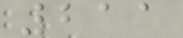211
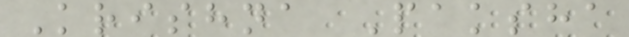Krishna Paksha
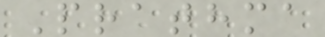Prathma
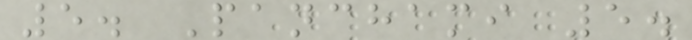5. Panchami 5.
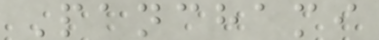Panchami
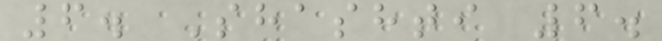6. Shashti 6.
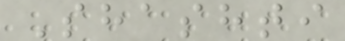Shashti
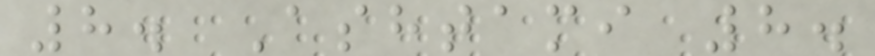8. Ashtami 8.
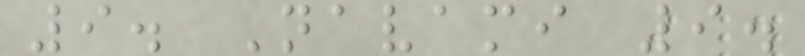9. Navami 9.
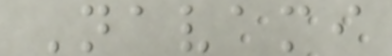Navami
